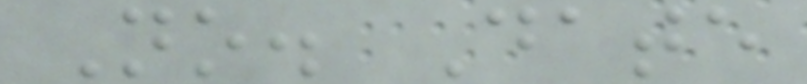No. Date
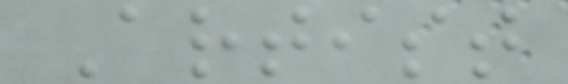Artist
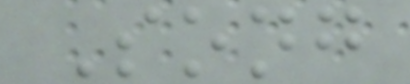Song
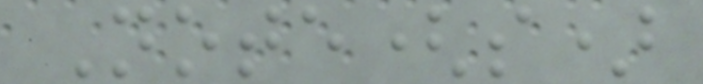Note(s)
